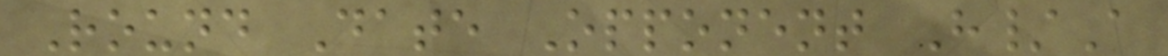Round Date Opponent H/A
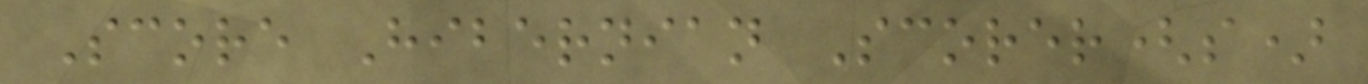Score Hibernian Scorer(s)
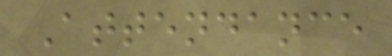Attendance
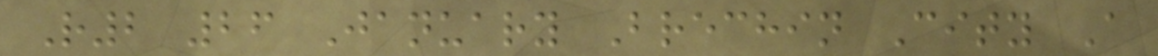R2 26 January Brechin City A
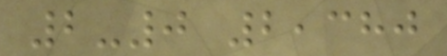2-0 2,380
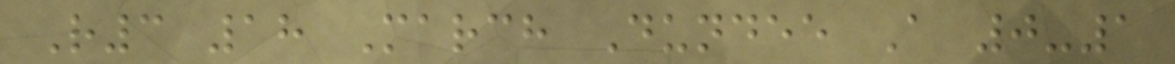R3 18 March Dundee A 0-1
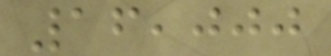16,000
